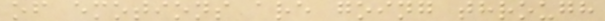of emotions are going through
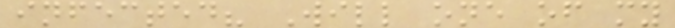infected? Will one of my
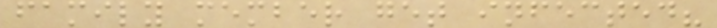family member get infected?
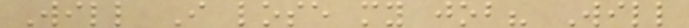Will I lose my job? Will
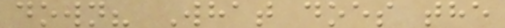down? What does the
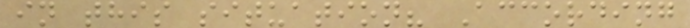in this situation? According
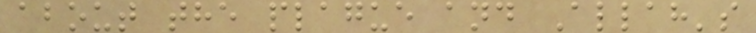about the plague and Allah's
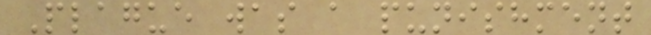Plague was a punishment
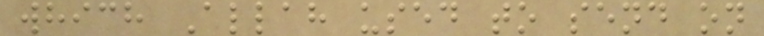which Allah used to send on
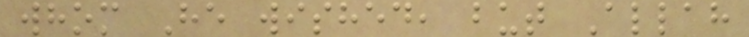whom He wished, but Allah
